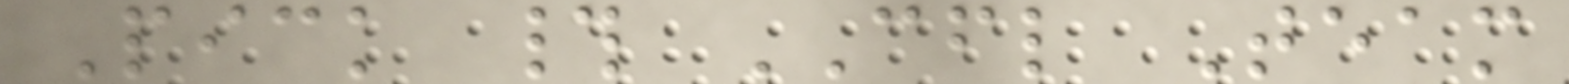Pick # CFL Team
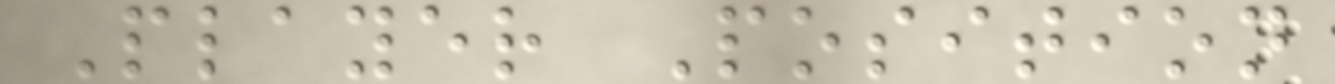Player Position
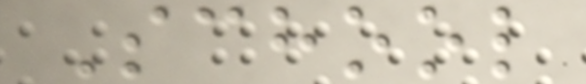School
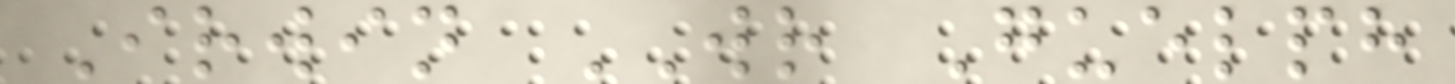Irwin WR Guelph
